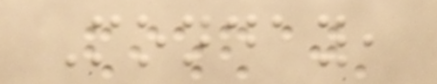Monday,
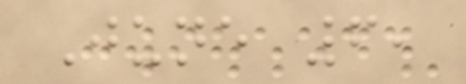June 6,
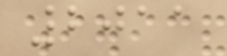2011
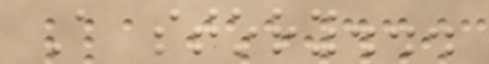A story...
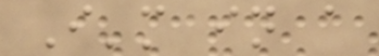I'm in a
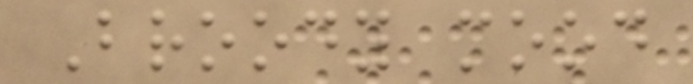Broody mood
